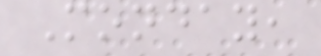Monday,
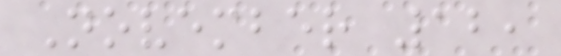November 12,
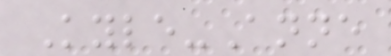Kyle-Anne
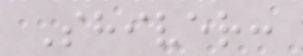Shiver:
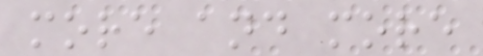more and more
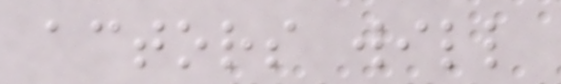actors will
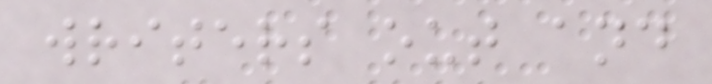writers out and
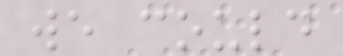we could
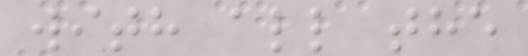with all the
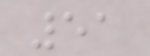51
